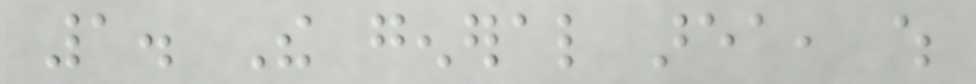1. The general area, which
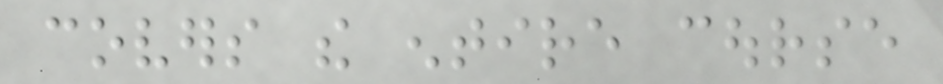covers the entire course
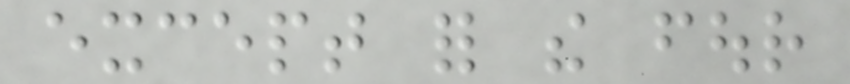except for the four
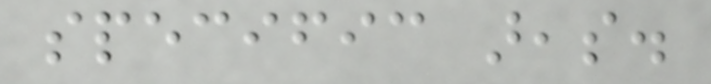specific areas.
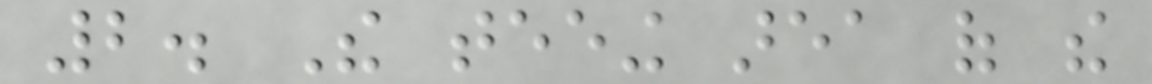2. The teeing area of the
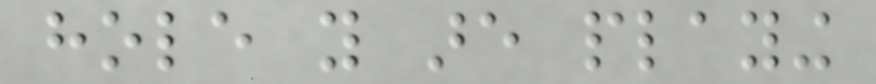hole you are playing
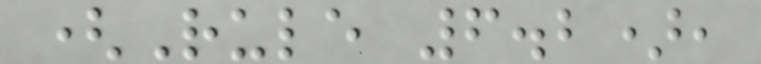(Rule 6.2),
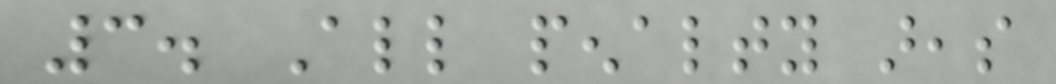3. All penalty areas
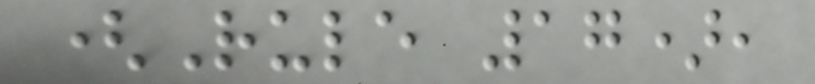(Rule 17),
